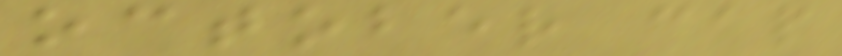october cap
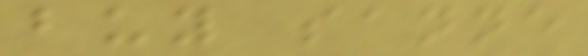buy sanne
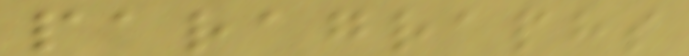paragraphs
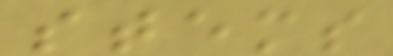stems
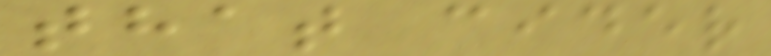that cider
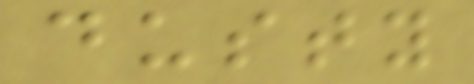dusty
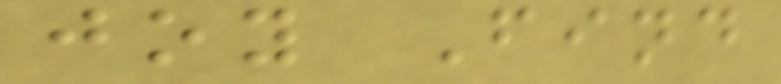joy Find
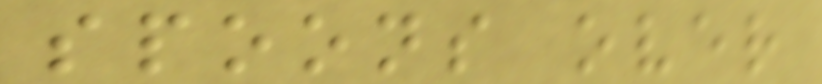spoons over
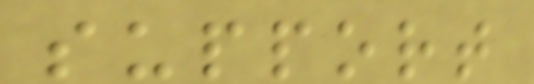support
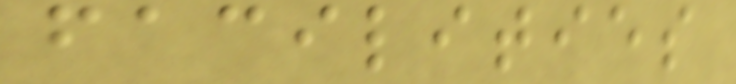facilities
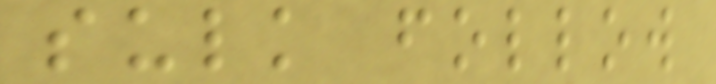sulk follow
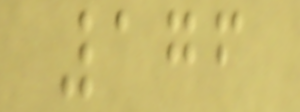176
